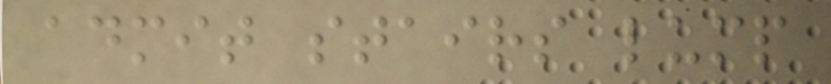admit stairs lump
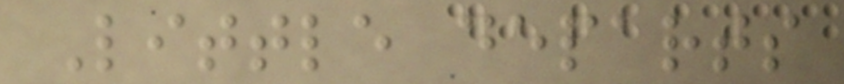Little departs
